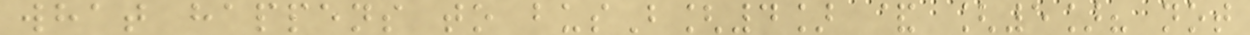what happens to busB[4] & [5]? not
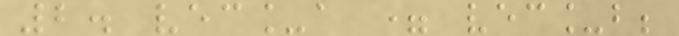2. vec_a = vec_b;
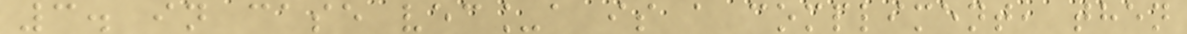3. in case vec_a is a compliment, then
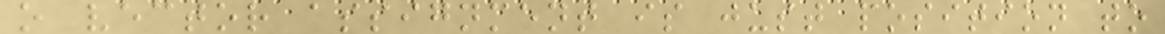o vector assignment is just position to
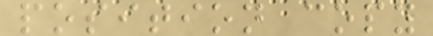position copy
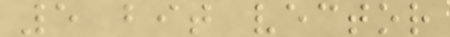5 bit vector
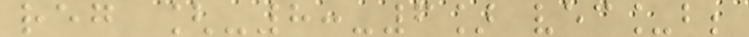reg [-8:-6] vec_b;
